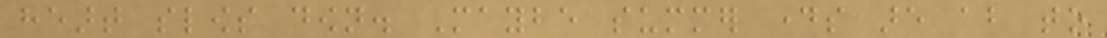heart slows down. Maybe summer days are about to
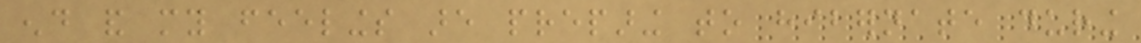end and my feelings are preparing to hibernate during
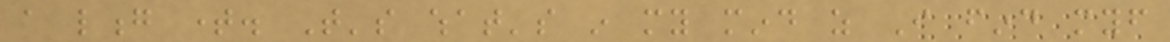a long time. That's what's in my mind as I find myself
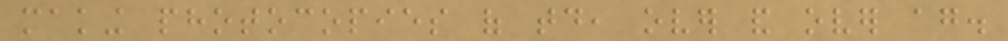making photocopies of today, over and over again.
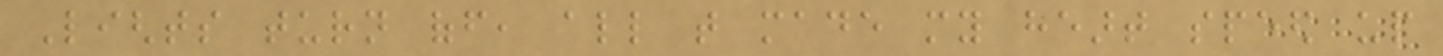Lights turn off, all that made my heart speed up
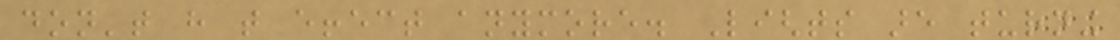don't have that effect anymore. Lights are turning
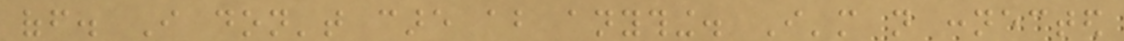off. I don't care about anything. I'm not connected
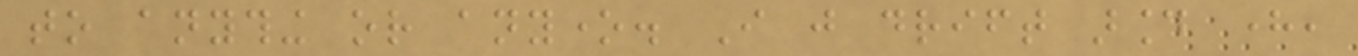to anything or anyone. I just drift around here,
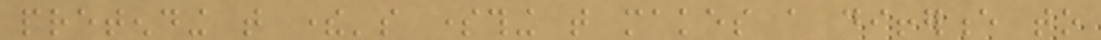pretending that there's something that makes a difference to
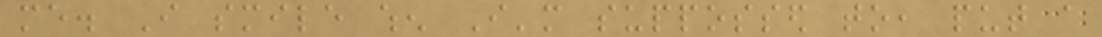me. I smile when I'm suppossed to, put a
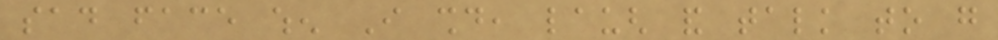sad face when I should, laugh and talk to go
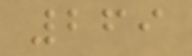269
